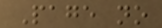Page no
